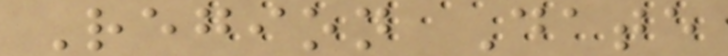Region Date
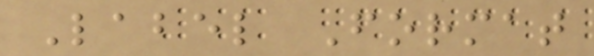Label Format
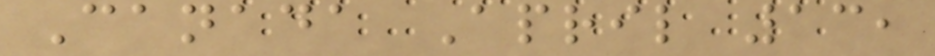Canada April 13,
